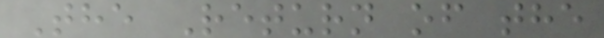The Return of the
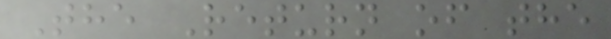The Return of the
